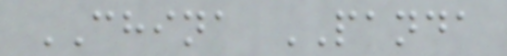CHINA PANDA
